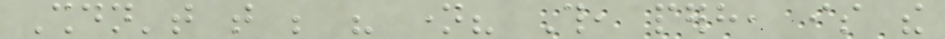Shouldn't that be his name? This, perhaps, is the
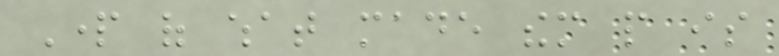Part of what made them people is
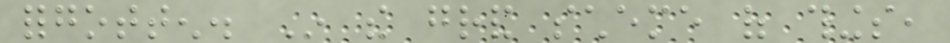forgotten. In the grand scheme of things,
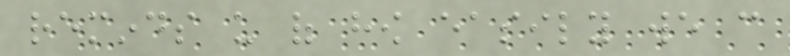reminds us of how easily we can
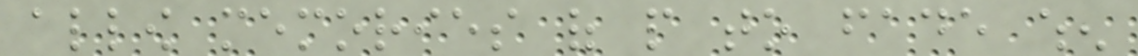allow memories of people to fade when
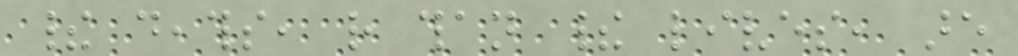their deaths, rather than their lives, are
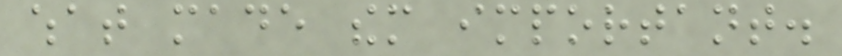what made them important.
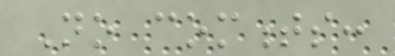No comments:
